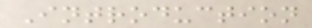Introduction
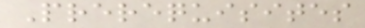Prerequisites
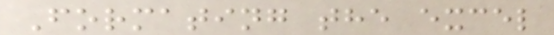Formating the excel
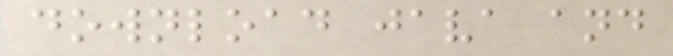download java and
